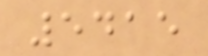5415
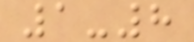1-8
